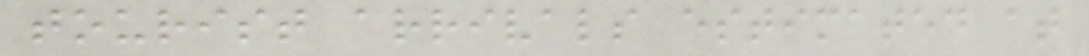tourist arrivals estimated at
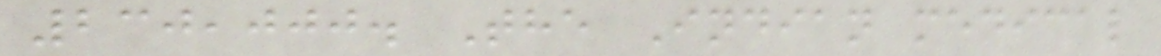230,000. The Indian medical
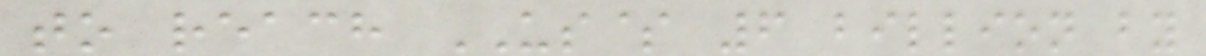to reach US$ 6 billion by
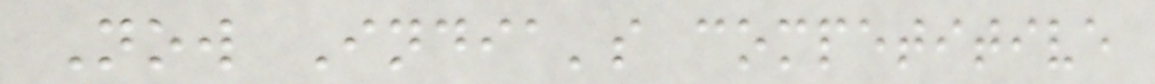Now India's competitive
